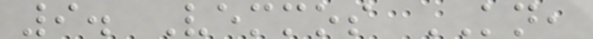9. Vemmos KN,
